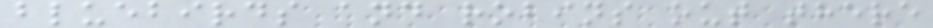bluebirds and robins out there
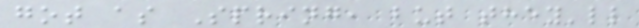got as Spring, but they'll
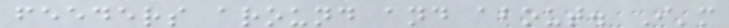feeders around and about. I'm
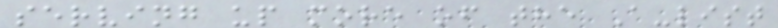serving up more of the A-list
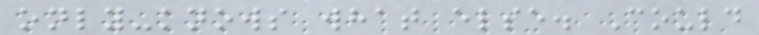only-knows what else. Could
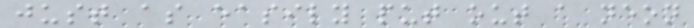just as easily put out a neon
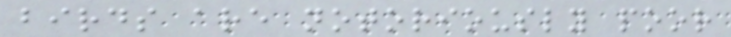birds are notoriously poor
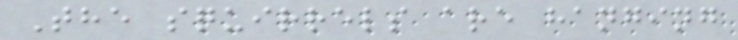The squirrels are hanging
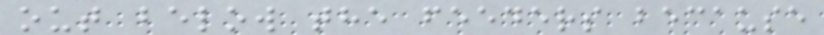out below the feeders because
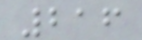216
